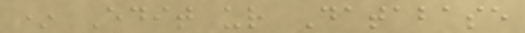* Edit ur Database
